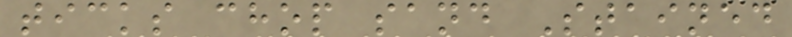ticks chop sand Stained
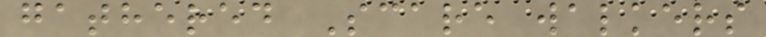gathered Scare walkers
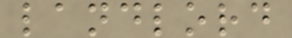landlord
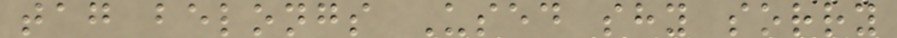tag belongs Used shy sorry
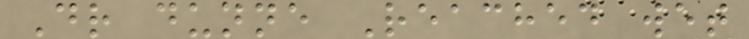Dr dunne Reached wet
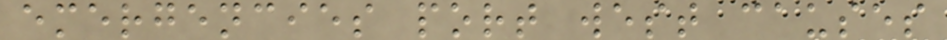emergencies port west causes
